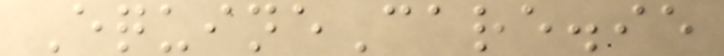EquineCare.ie
